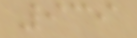939
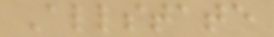Allstate
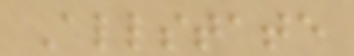Allstate
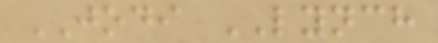JODI LYNCH
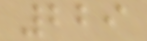229
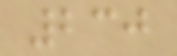230
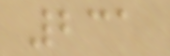231
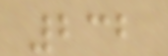232
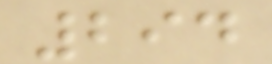294
